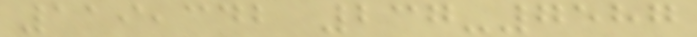119,342 237-7587
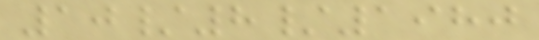10/8/1980
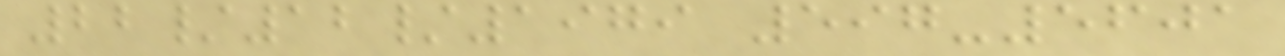22/12/1979 597-5601
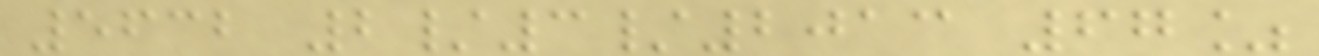5632 2/3/2013 67%
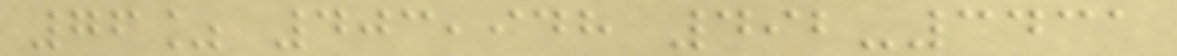76% 403,948 492-3431
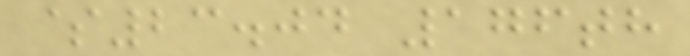$23.04 176th
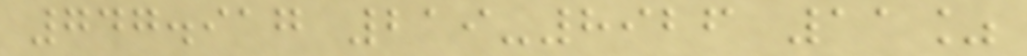747.917 219-8926 11%
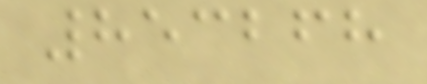853268
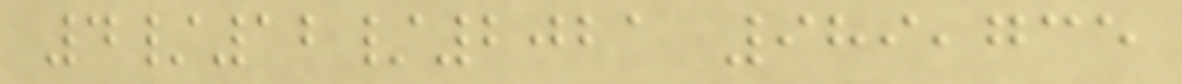4/12/2021 989,735
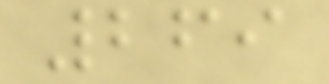269
